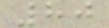80
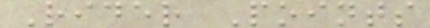Rider Points
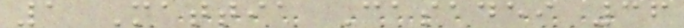1 Mattia Casadei 36
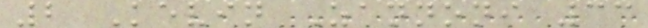2 Kevin Zannoni 33
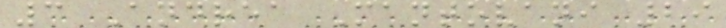3 Andrea Mantovani 29
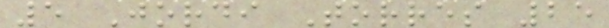5 Jordi Torres 25
